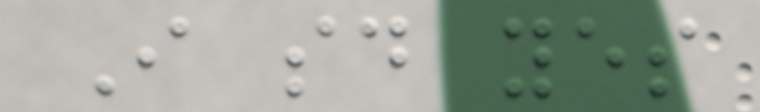I said yes
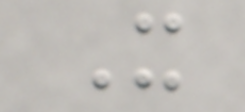It
